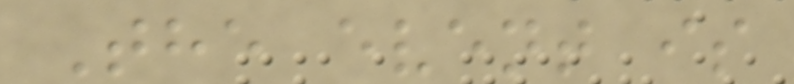The event is
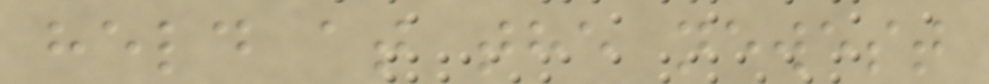held at the newest
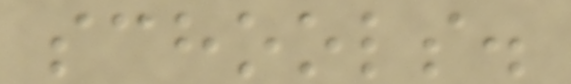schools.
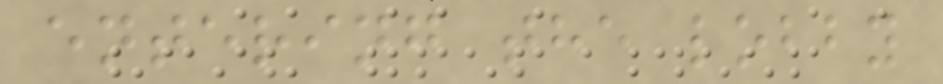entering the lobby
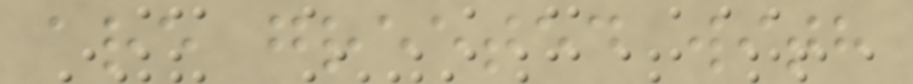are greeted with
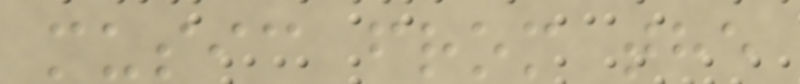music from the
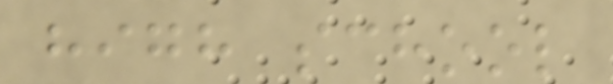high school
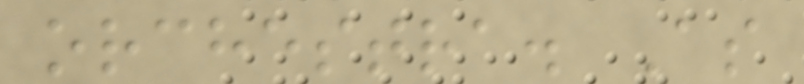orchestra. As
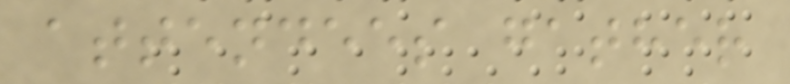attendees gather
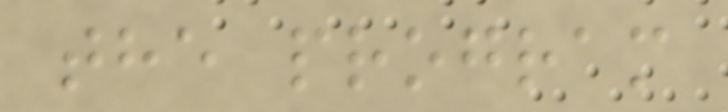the program
